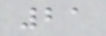21
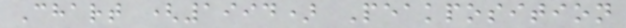Chart (1994) Peakposition
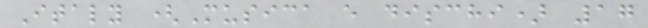Italy (Musica e dischi) 17
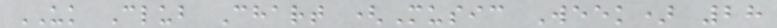UK Club Chart (Music Week) 28
